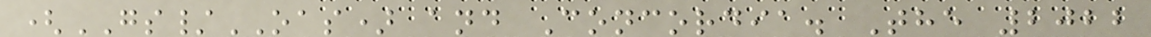(GS/OAS) and Concordia. The 2022
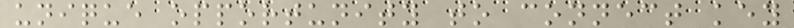unique opportunity to connect key
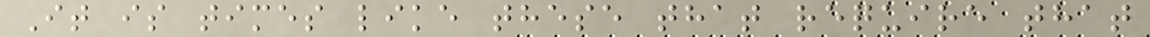It is times like these that require that
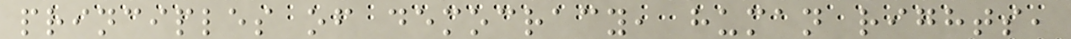principles of democracy, human rights,
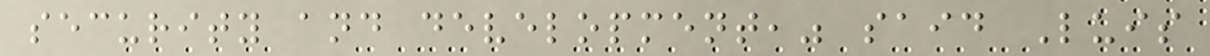security and development," said Luis
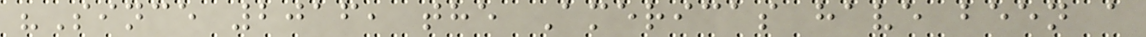"Since 2016, the Americas have been a
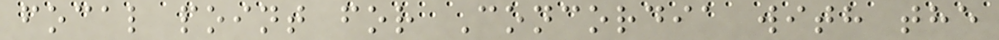focal point for Concordia with the
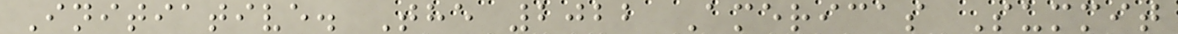Initiative. The 2022 Americas Summit
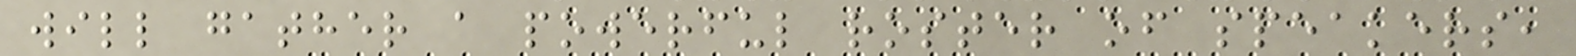will gather a powerful roster of speakers,
